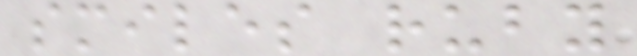smiles ruby
